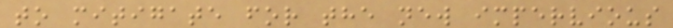to mitigate for the new impervious
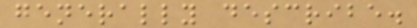generally describe.
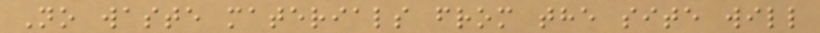No waste materials from the site will
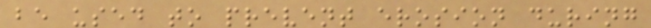be used to prevent erosion during
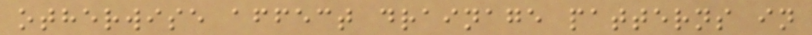otherwise affect drainage patterns in
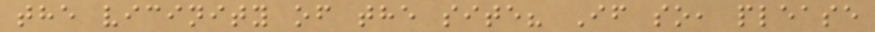the vicinity of the site? If so, please
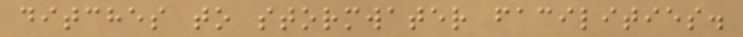ditches to stormwater facilities.
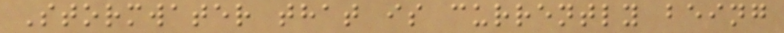Stormwater that is currently being
